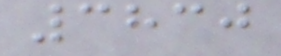3830
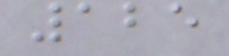125
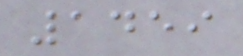1459
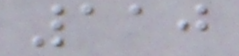110
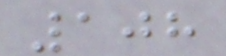108
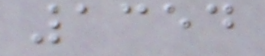1354
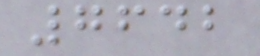7642
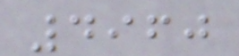4960
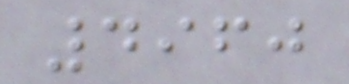4960
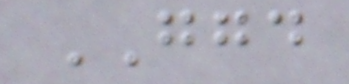GGD
